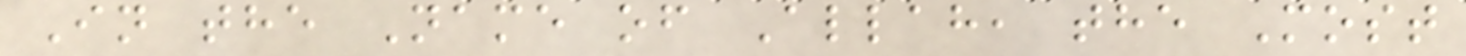In the Name of Allah, the Most
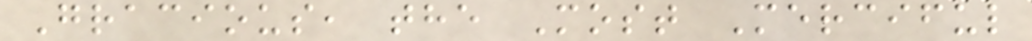Gracious, the Most Merciful
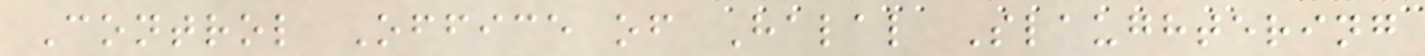Control Office of Halal Slaughtering
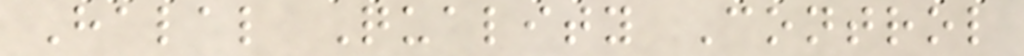Halal Quality Control
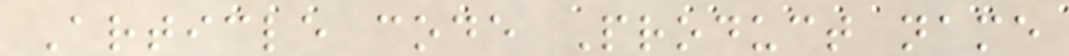Article code Product name
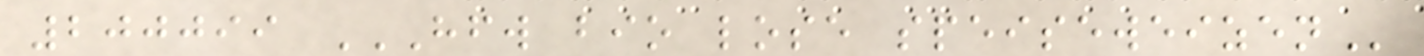200099 HFW BIO LOSE SPEISEWEIZEN
